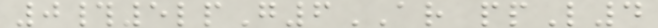0#5lpG6AR ppL4
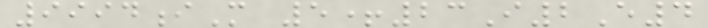9994iM 5+23I2E4
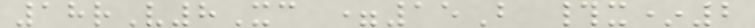18rV8Xc =15B #x*2
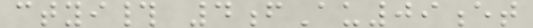ctyi# 4fAu09et
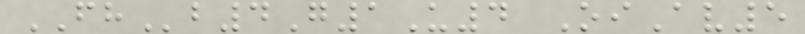FHb4G1U4 OiAv5
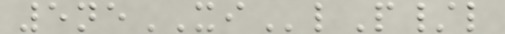5neXIlP/l
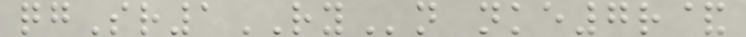qgSr1RYn nke7r&
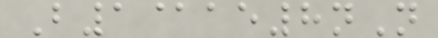B1@ae8nN
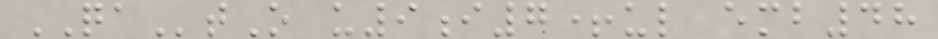QAtO u9i7+ul emb48
